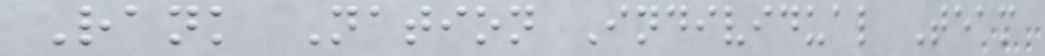Rank Nation Individual Team
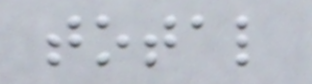total
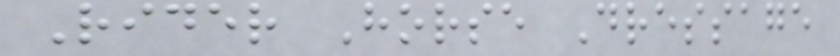Rider Horse Dressage
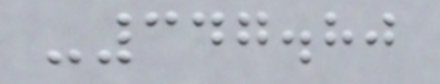-347.80
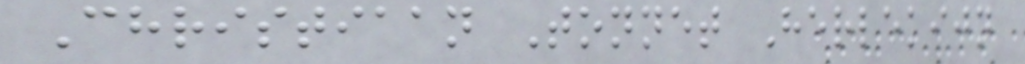Christiaan Tonnet Herlekijn
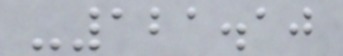-121.10
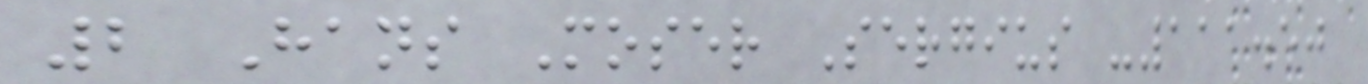2 Hans Moser Sergius -111.50
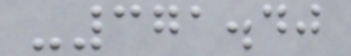-371.40
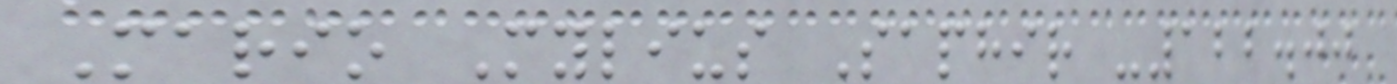Mario Mylius Saphir -122.00
